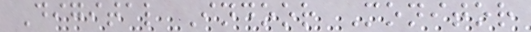Digital Indoor Monitor
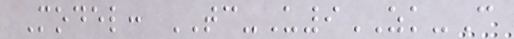Model: TC-U9ZK-C
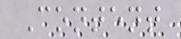Content
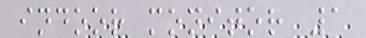indoor monitor 1
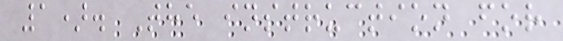1). The instruction for
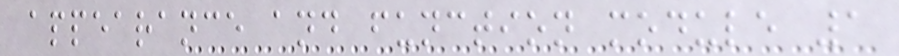appearance and function module 1
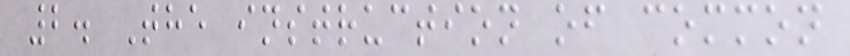2. The instruction of common
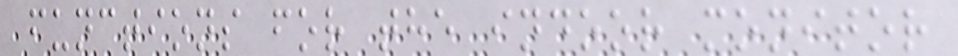functions for the indoor monitor
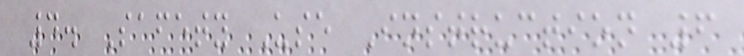4. Safety Use Instruction 6
